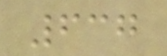637
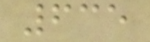635
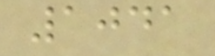1041
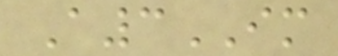A3IM
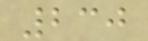230
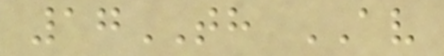17TH AV
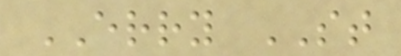ERRY ST
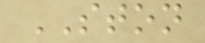STON
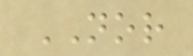NOR
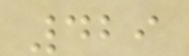429
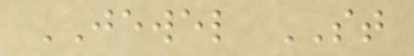JEWEL ST
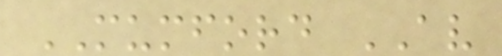MUMFORD AV
